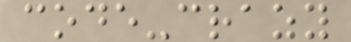code-crazy
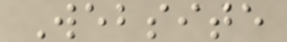Website
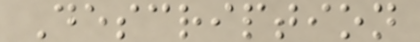Description
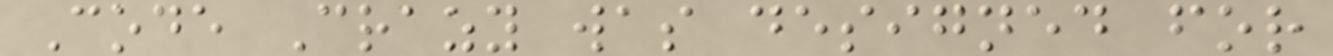Code Crazy was designed for
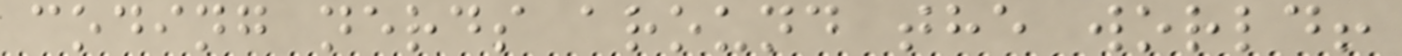coding nerds around the world!
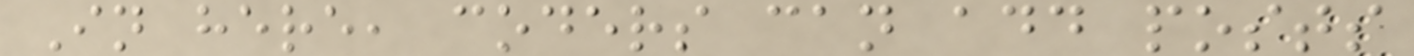In here, coders can add posts
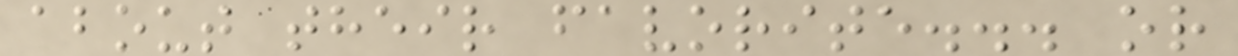about their favorite... or
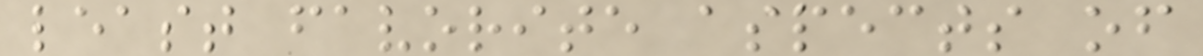least favorite aspects of
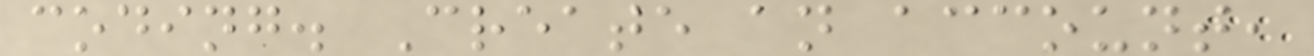coding. Create an account,
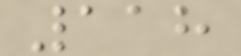118
